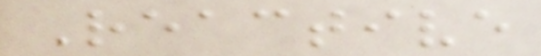Reactive
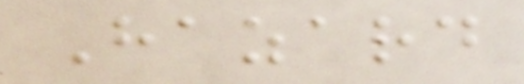Hazard
